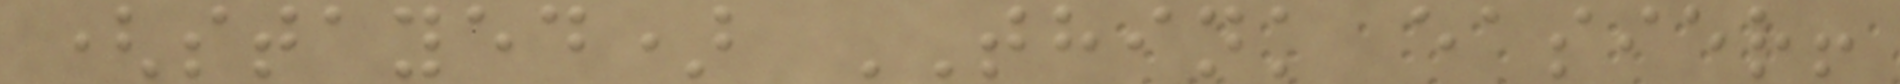(stayed) THINK easier!
